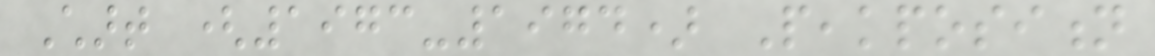Chart (1973-1974) Peakposition
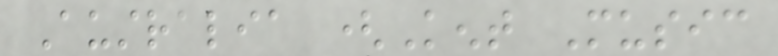Australia (Kent Music
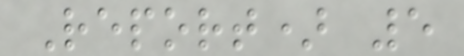Report) 5
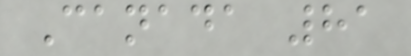Canada 81
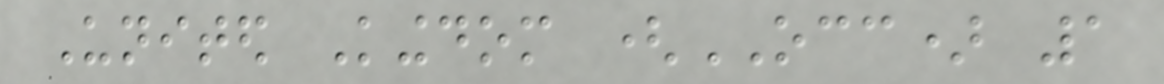United Kingdom (OCC) 1
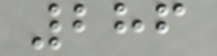286
